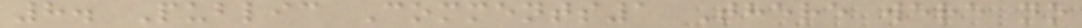8. Public Comments1 There were no
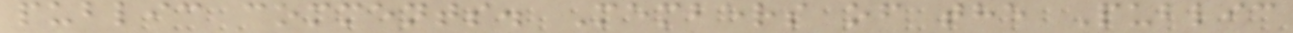public comments. Members of the Public
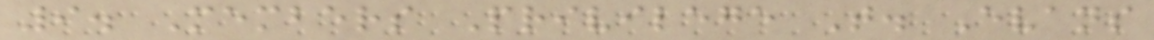9. Members Privilege T. Evans
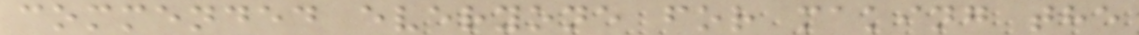commended everyone for making the
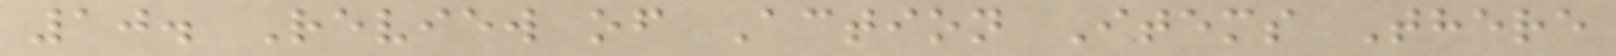10. Review of Action Items There
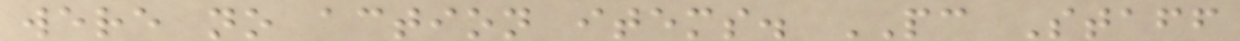were no action items. PC Staff
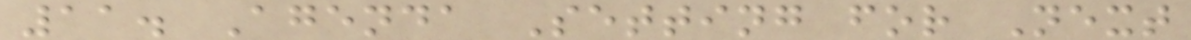11. Agenda Setting for Next
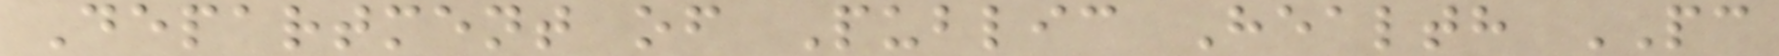Department of Public Health PC
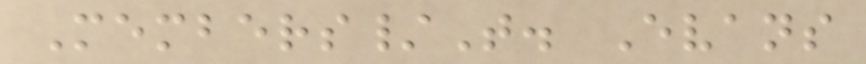Members/T. Evans
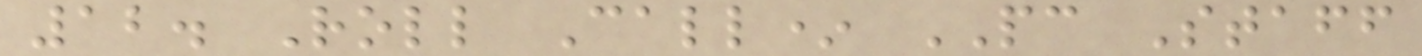12. Roll Call* PC Staff
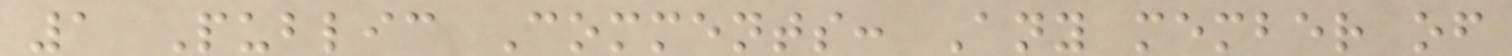1 Public Comments: Any member of
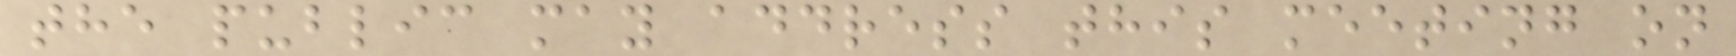the public may address this meeting on
